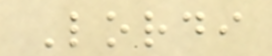Lordi
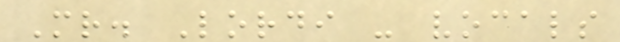Mr. Lordi - vocals
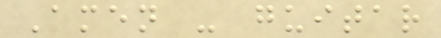Amen - guitar
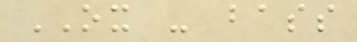OX - bass
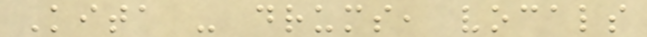Kita - drums, vocals
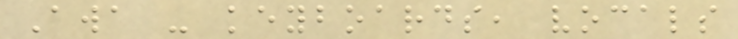Awa - keyboards, vocals
